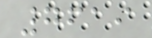7619
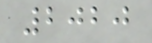2020
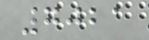7021
